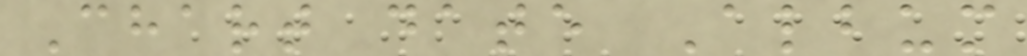Chart date Album
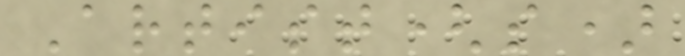Artist(s)
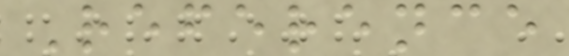Reference
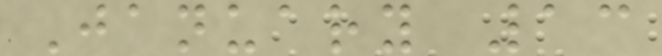January 13
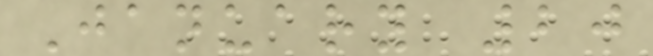January 20
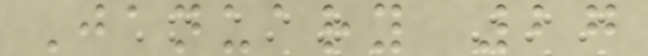January 27
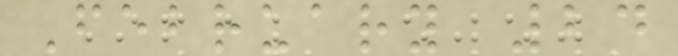February 24
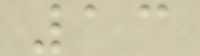13
